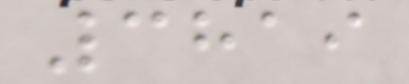3819
